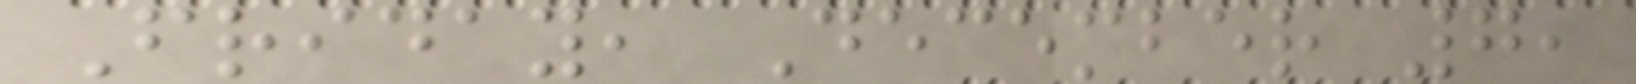Friday, December 7,
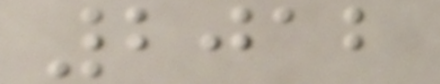2012
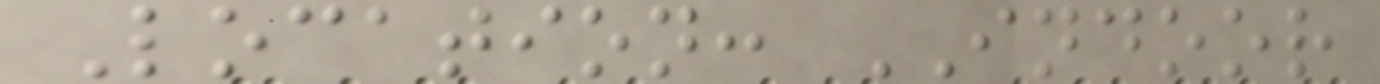Location: INDOOR
